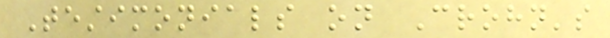Testimonials on Crohn's
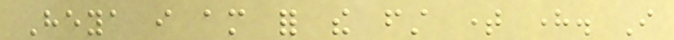Heya i am for the first time here. I
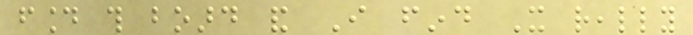found this board and I find It really
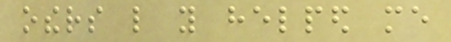others like you helped me
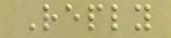Reply
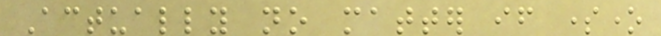Actually no matter if someone
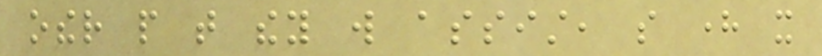other people that they will assist, so here it
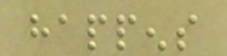happens
